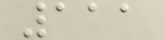111
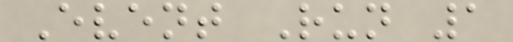Event Run 1
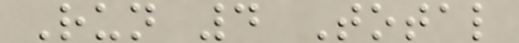Run 4 Total
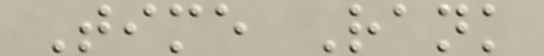Time Rank
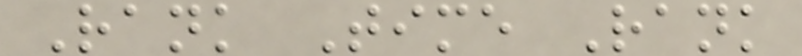Rank Time Rank
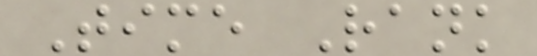Time Rank
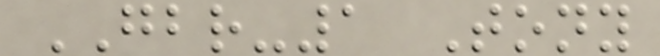GBR-1 Tony
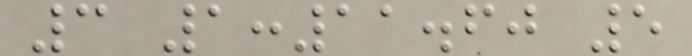3 1:11.60 5
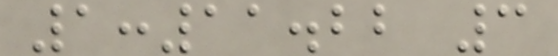1:11.22 3
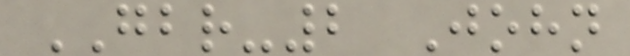GBR-2 John
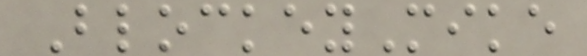BlockeyMike
